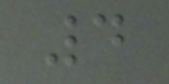4
